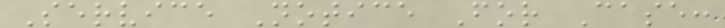Service Notice For Case:
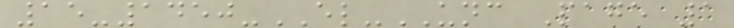15-1450-EL-UNC Page 1
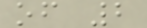of 2
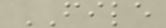FILE
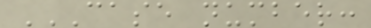CASE NUMBER:
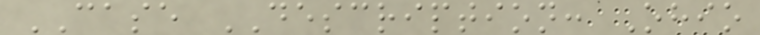CASE DESCRIPTION: Ohio
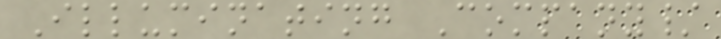Illuminating Company/
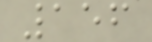156
